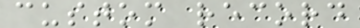custom record
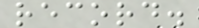record.
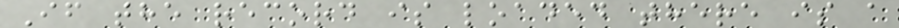If the record is loaded there is a
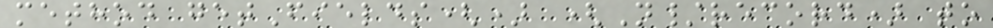method getFields() (N/record) to
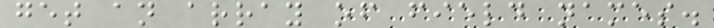get an array of field names.
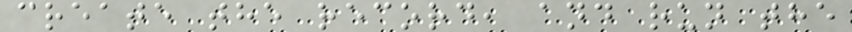create the record, and run the
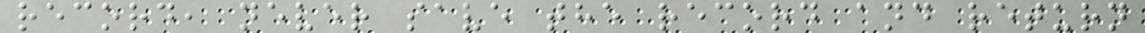record, never save the record and return
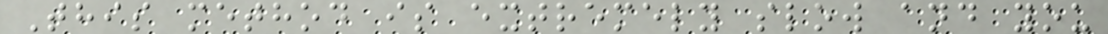This method is extremely slow and you
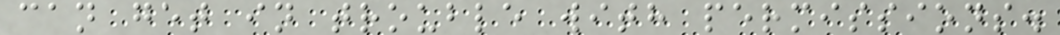can get in trouble with permissions.
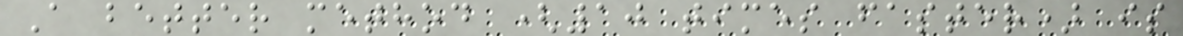A better method (10 times faster) is
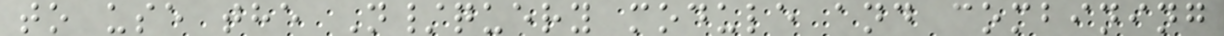to use the N/query module and combining
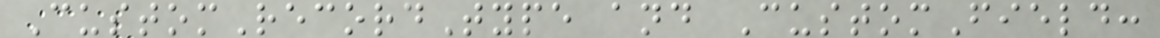CustomRecordType and CustomField:
